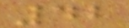42
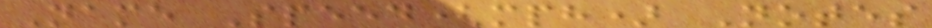Name Speed(mph) Notes
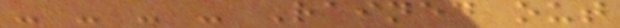- - - - Rained out
